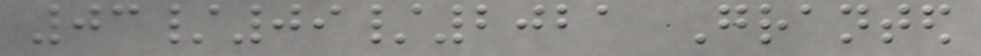03/09/2021 Granted
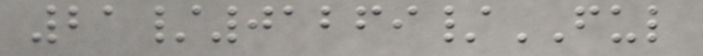21/01269/FUL
